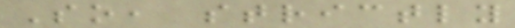So, strictly
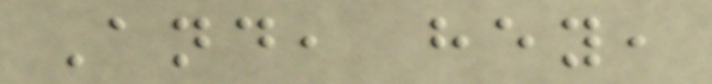And, hey,
